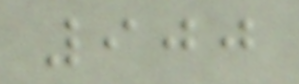900
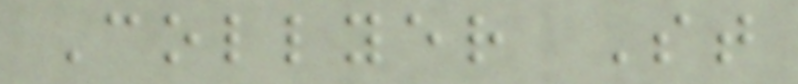Collyer St
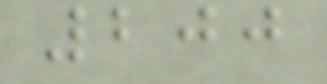200
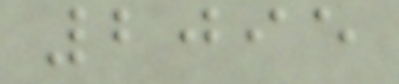2095
